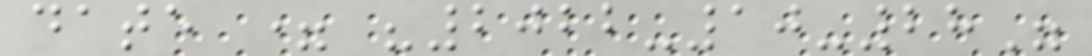date = "2022-10-28"
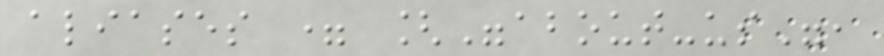aliases = ["about-us",
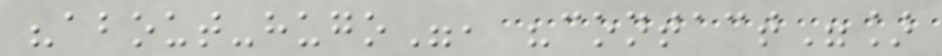"about-hugo", "contact"]
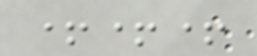+++
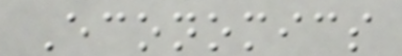Economics
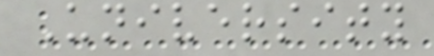University
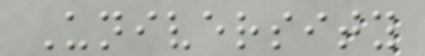University
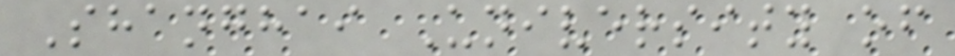Shanghai University of
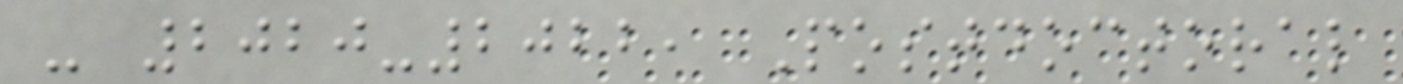- 2020-2022, Postdoctoral
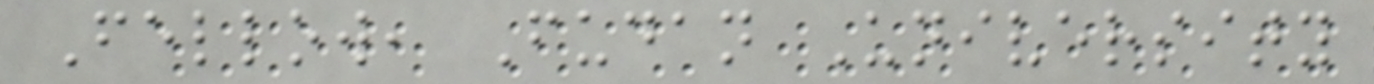Fellow, Fudan University
